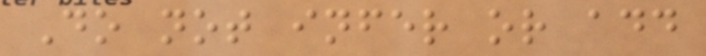Do not infer or add
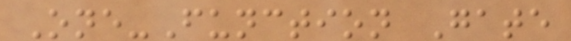One-Function Gate
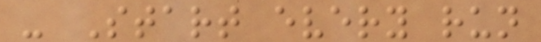- Start every run
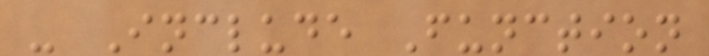- Include Function
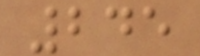245
